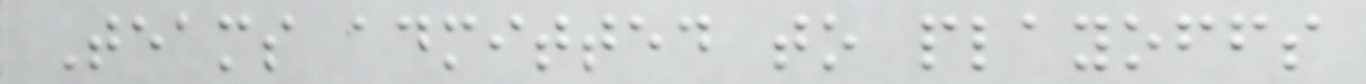Teams admitted to playoffs
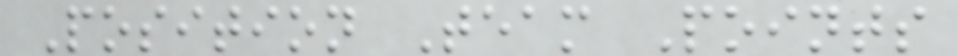Position Team Points
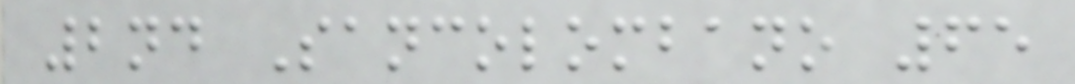2nd Sancolombano 65
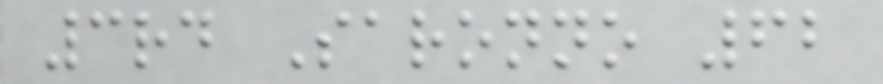3rd Saronno 62
